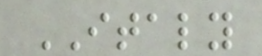ITALY
